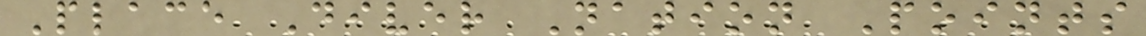Place Diver Nation Points
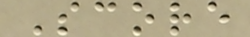Score
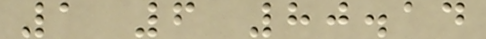1 6 80.14
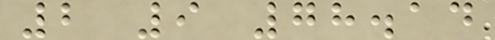2 9 78.14
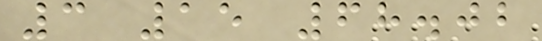3 15 68.02
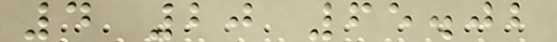4 20 65.02
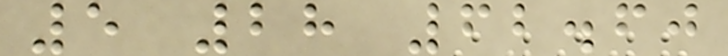5 28 62.60
